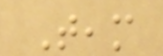Team
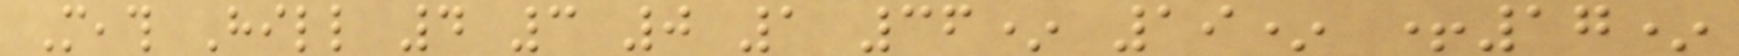Meath Hill 4 3 0 1 36* 19* +17*
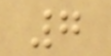7
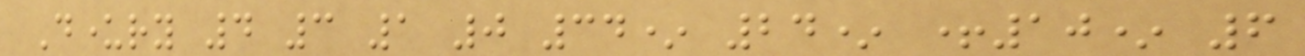Dunderry 4 3 1 0 34* 24* +10* 6
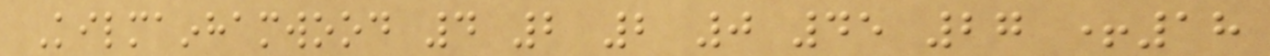Kilmainhamwood 4 2 2 0 45 27 +18
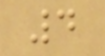4
